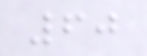60
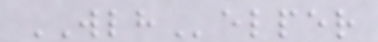WLHelper
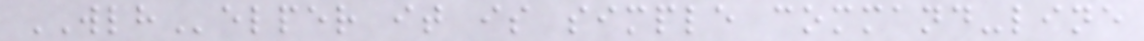WLHelper it is simple command-line
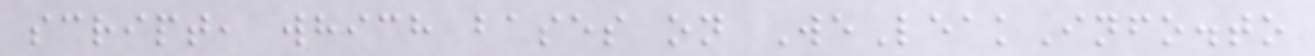script, which bases on WeLeakInfo.to
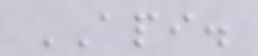API.
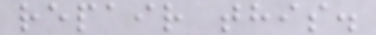repair this.
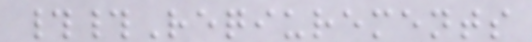##Reqiurements
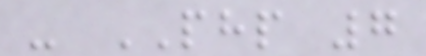- PHP 7
